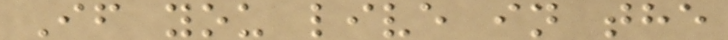If you live in the
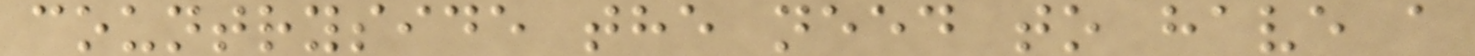countryside the need to have a
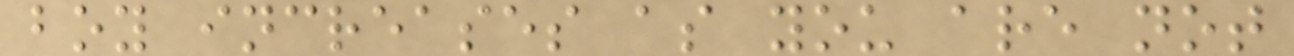boy increases as you are not
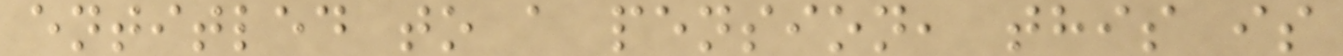entitled to a pension, this is
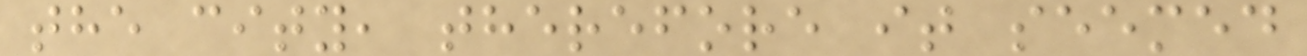the city, therefore it seemed
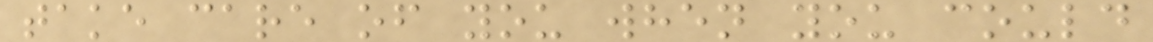take care of you when you could
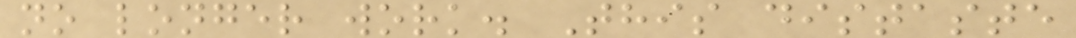no longer work. This distaste
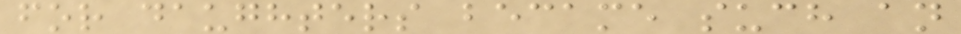for daughters became such an
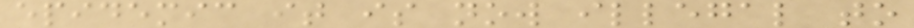epidemic it is now illegal to
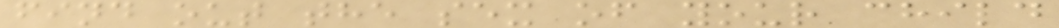find out the sex of your child
